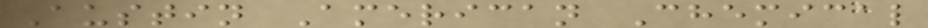Austin American Chemical
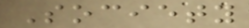Society
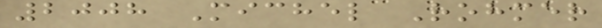2008 Michel Rohmer
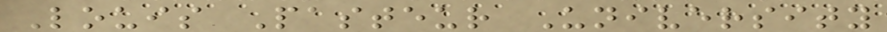Louis Pasteur University
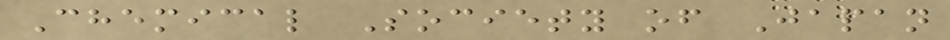Chemical Society of Japan
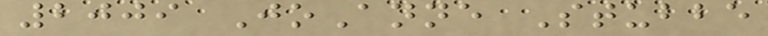2009 JoAnne Stubbe
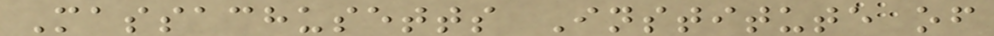Massachusetts Institute of
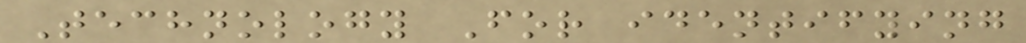Technology For identifying
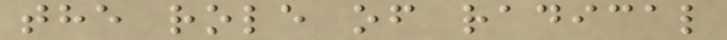the role of radical
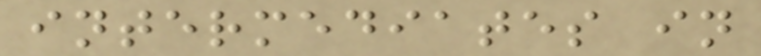intermediates in
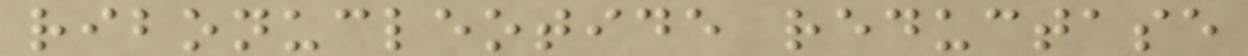ribonucleotide reductase
